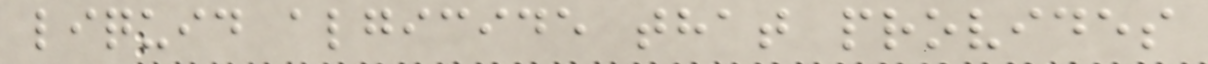liquid algicide that provides
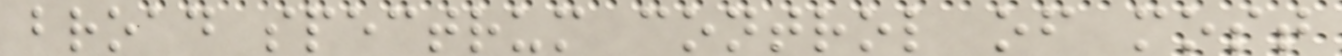broad spectrum control of most
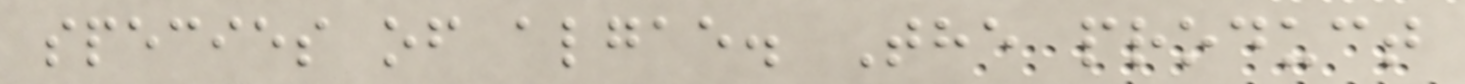species of algae. The product
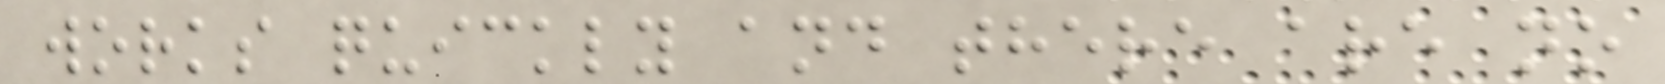works quickly and there are no
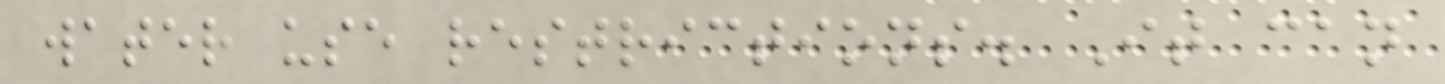water use restrictions. It can
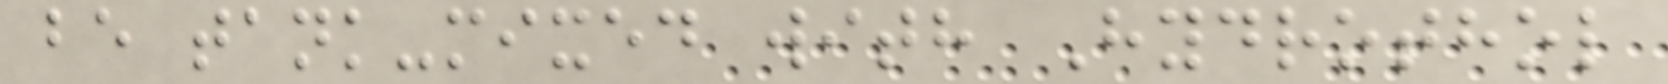be tank-mixed with Hydrothol
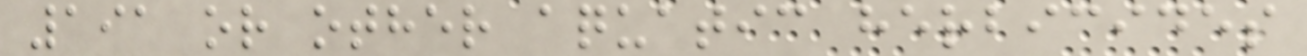191 or other aquatic herbicides
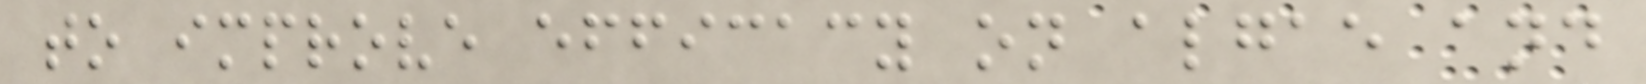to improve efficacy on algae and
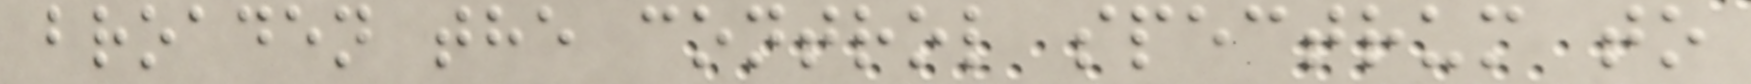broaden the control spectrum to
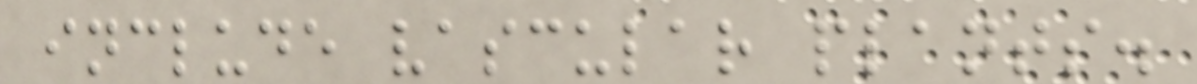include vascular plants.
